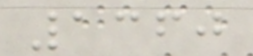1360
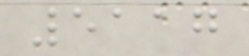5117
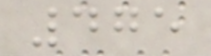475
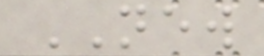NEW
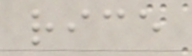rice
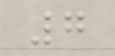7
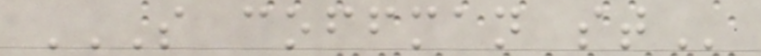S COFFMAN ST
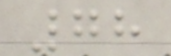78
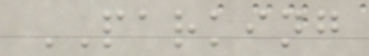PARKING
